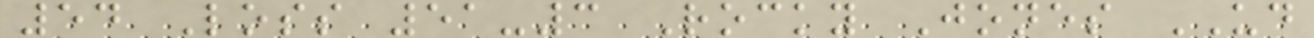54 Loss 51-3 Rocky Jones UD
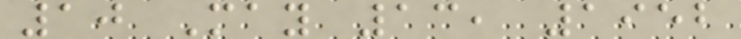10 May 13, 1952
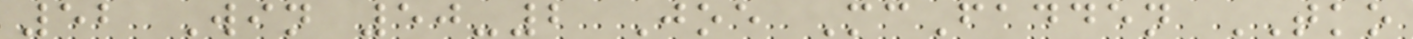52 Win 50-2 Joe McFadden TKO
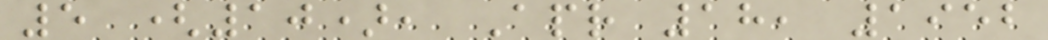5 (10), Apr 18, 1952
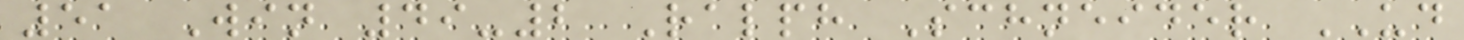51 Win 49-2 Ralph Schneider UD
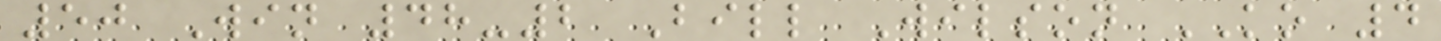50 Win 48-2 Bill Wilson KO 4
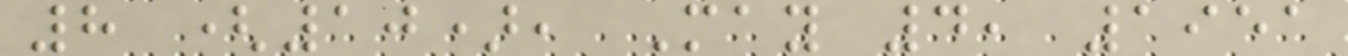8 (10), May 4, 1951
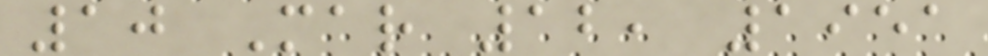10 Mar 12, 1951
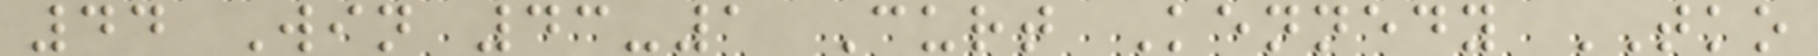44 Win 43-1 Curt Kennedy TKO
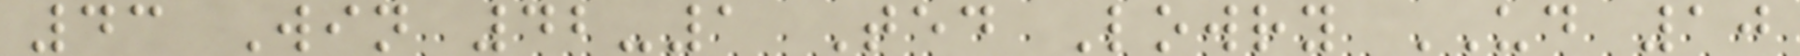43 Win 42-1 Ted Lowry UD 10
